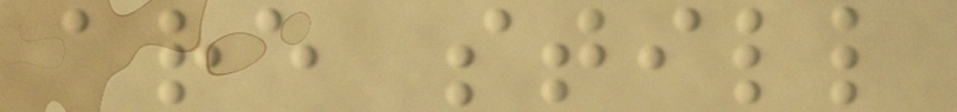are still
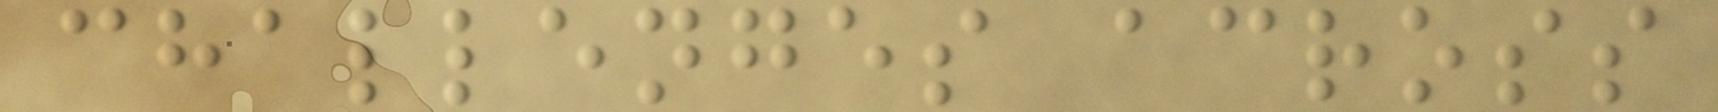challenges across
